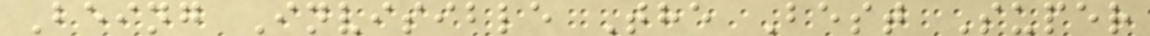Being Invisible The Best Super
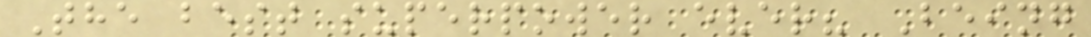The best superpower ever? Being
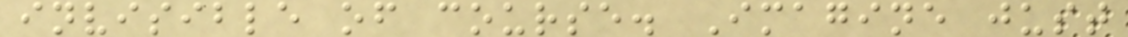invisible of course. Imagine just
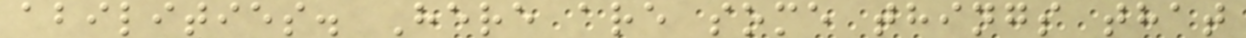abilities. Here are some things that
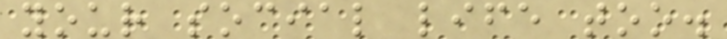your social life too.
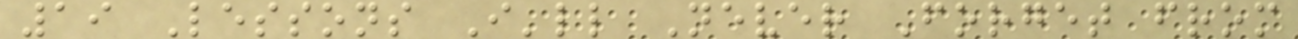19 Lessons I'll Never Forget from
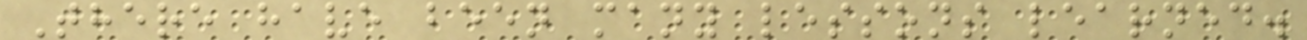There have been many lessons learned.
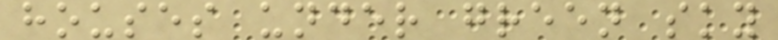houses under green sky
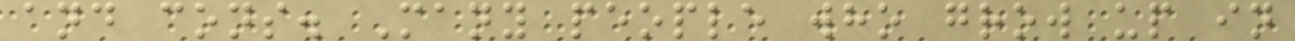and cons. Many people who grow up in
